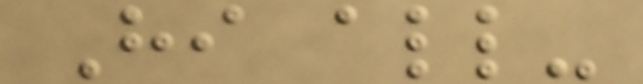Hi all-
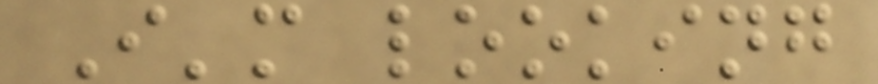I'm looking
